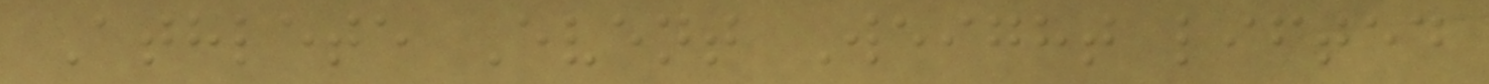Athlete Event Weight lifted
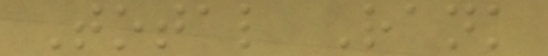Total Rank
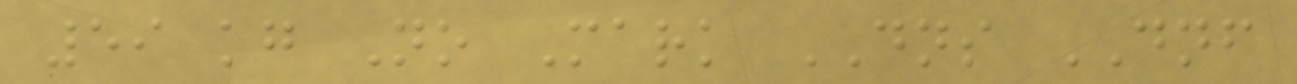59 kg No Mark DNS DNF
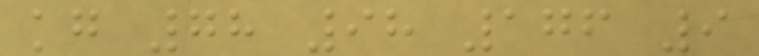kg 78 98 176 9
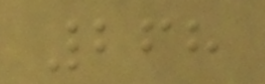268
